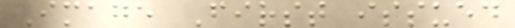Image First issued
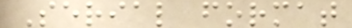Serial format
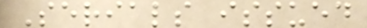Serials issued
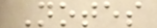Notes
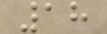18
